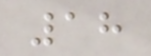18
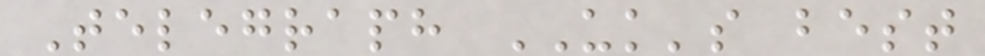Telegraph UK's best
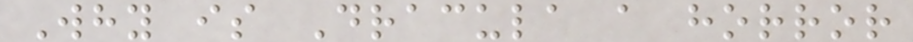Why is Dracula a horror
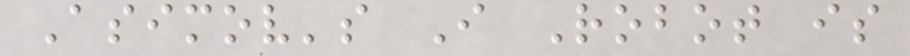Asimov's I Robot is
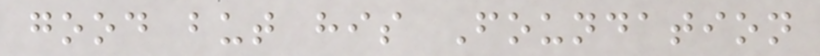good but his Foundation
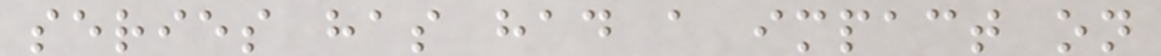series has had a impact on
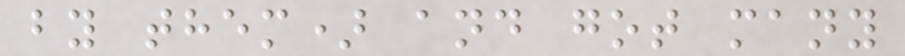by them) and got many
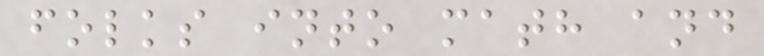folks into math and
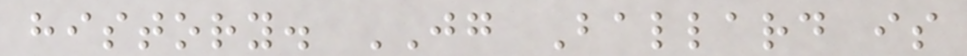history. JG Ballard is
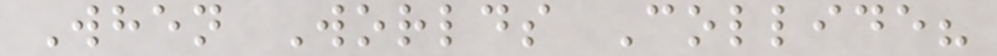When Worlds Collide?
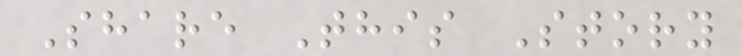Share This Story
